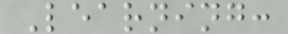Learning:
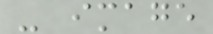- image
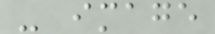- image
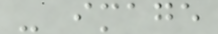- image
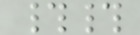##
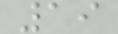19
